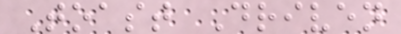Toast Driven
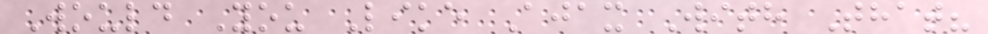Would You Like Ajax With That?
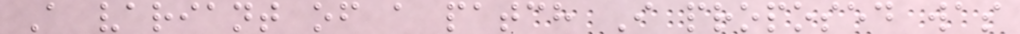A variant of a patch I proposed was
